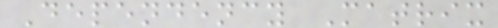Dependency Matrix
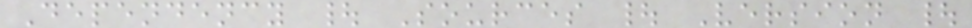Dependency | Sources | Version |
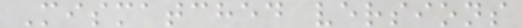Mismatched versions
